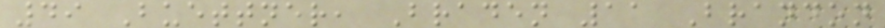49 Buettner, Braden 11 Brandon
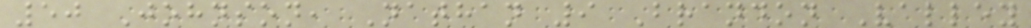50 Johnson, Nathan 9 Brandon Valley
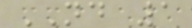ND 1
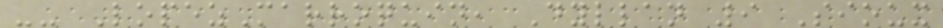-- LopezMarroquin, Dyllan 9 Sioux
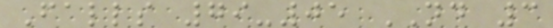Falls 79-05 ND 3
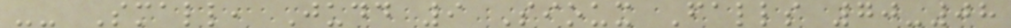-- Small, Judd 9 Sioux Falls 70-08
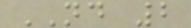ND 2
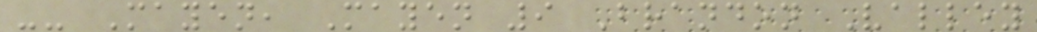-- Mayen, Mayen 9 Brandon Valley
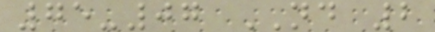75-07 ND 2
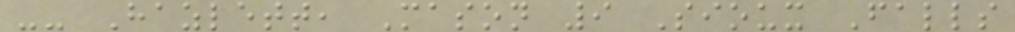-- Hazlett, Mason 9 Sioux Falls
